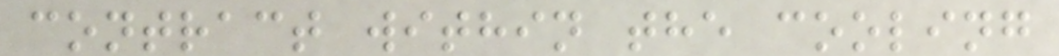contract within the cooling
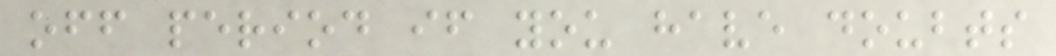off period if you have doubts
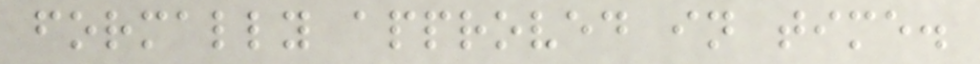formally approved in time.
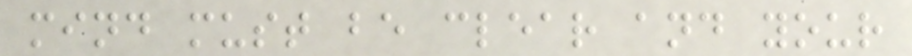mind must be clear and your
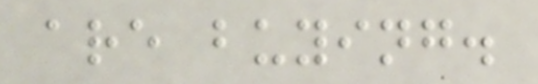are buying.
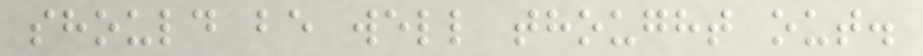should be well thought out.
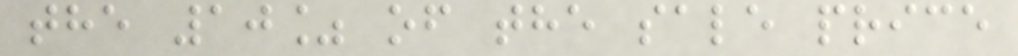the 10% of the sale price
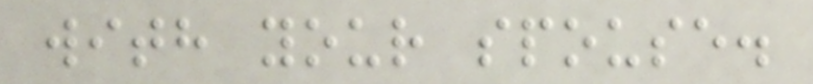with your spouse.
